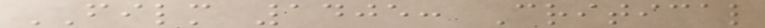FILM 1405: Critical
